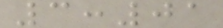3:01
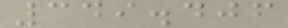349.406
